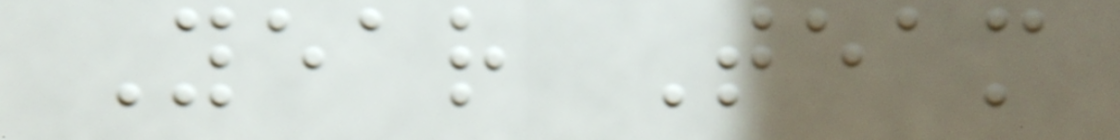Year Team
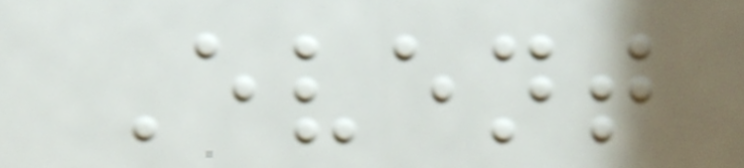Event
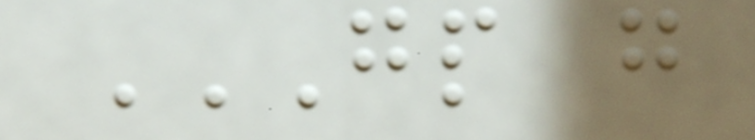GP G
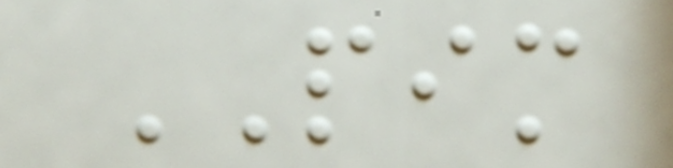PIM
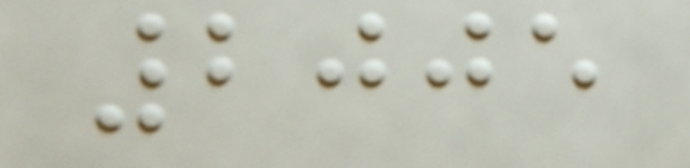2005
